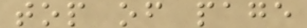top of page
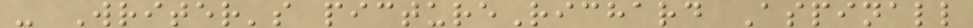- Writer's pictureRichard Aspinall
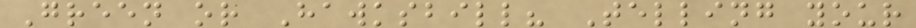Green or Hawksbill? Telling your
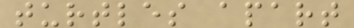turtles apart
